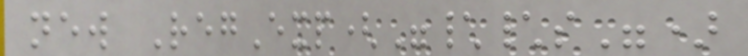new RegExp("\\s")
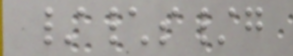/\s/g
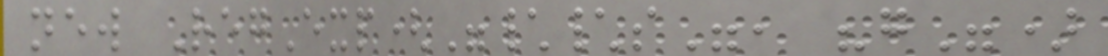new RegExp("\\s", "g")
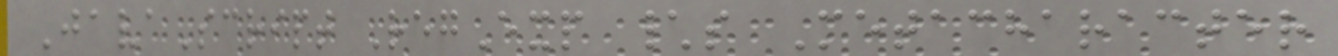JavaScript RegExp \s Metacharacter
